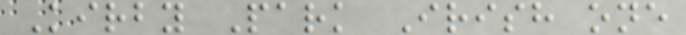Kirby Park Irish one
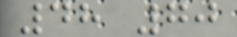48 70
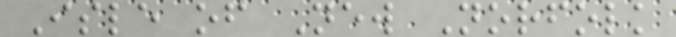Isle of New Norfolk
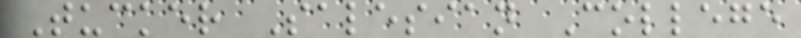Tucker Salesian College
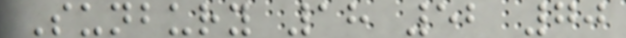Sunbury 18 52 70
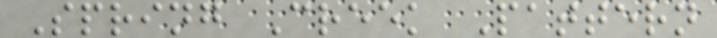Spring Creek Pattern
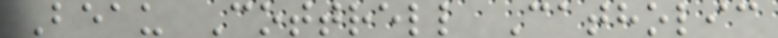Beau Cottrell Catholic
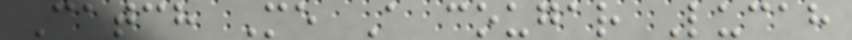Catch Me A cougar Lucah
